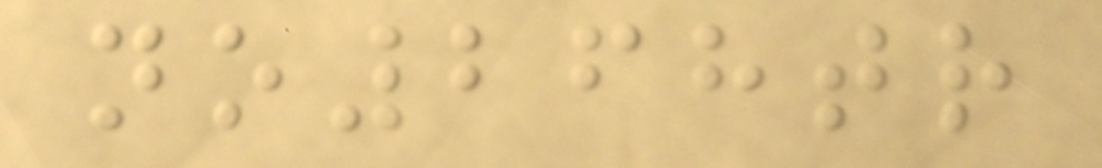no268tr
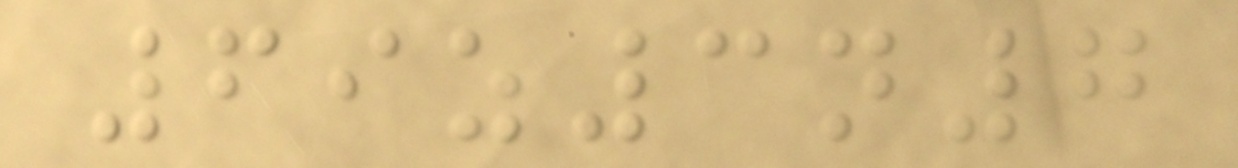69z3n7
